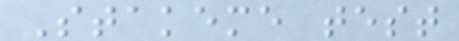Stakeme test
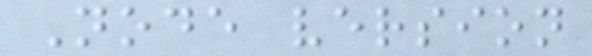Node version
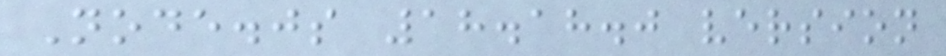Node.js 18.18.0 version
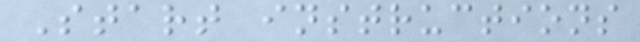Start instructions
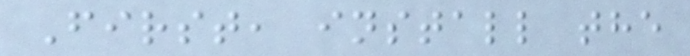First, install the
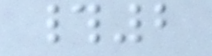#2
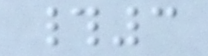#3
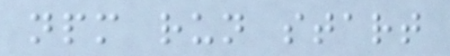npm run start
